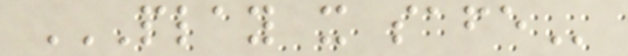PLAY IT SAFE
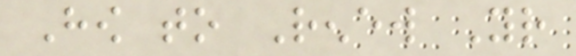How to Renew Your
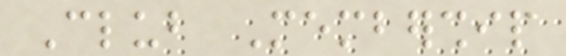Club Membership
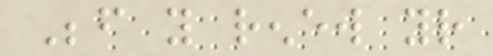Before you renew your
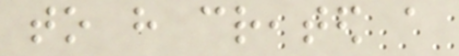to have created a
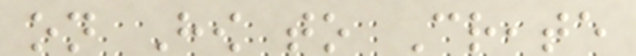on How to Create
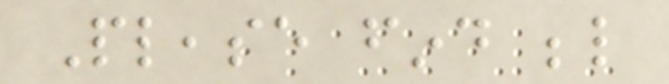Please find below
